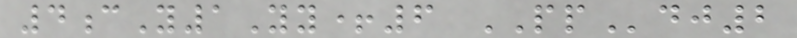4cY1Yy+6 PPdj2
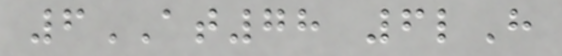6AT78 6lH
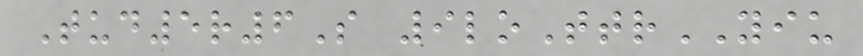Tud5r6S 9loTtrYIU
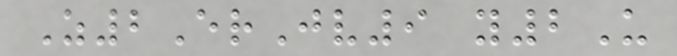Z2ErJv9 y2U
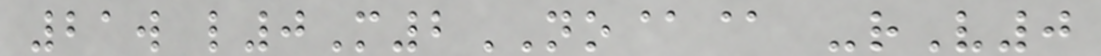21w l0M2NO@@ -rV0
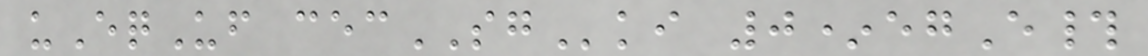uEqUf cecSGki 0*egE#
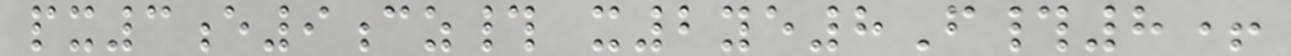px3e9cz# x2ye8F#8+
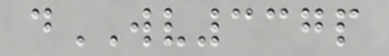dWV337p
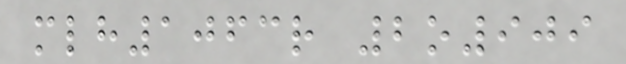mlh1063r 2o909
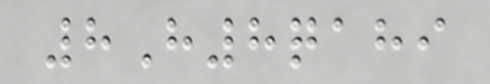8H8qahi
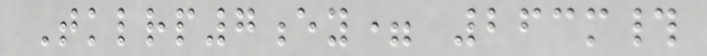Tklrp7ey= 263m#
